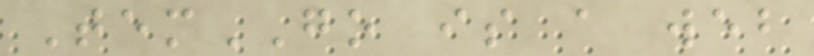TemGO is a web
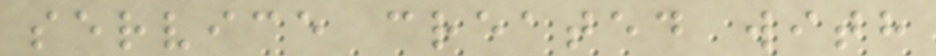service created with
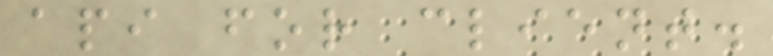api for client.
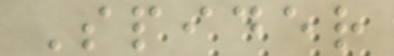Spider
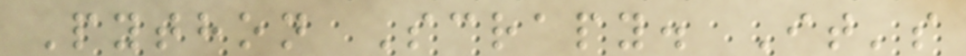Python Scrapy. It's
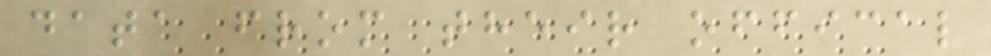data from their offical
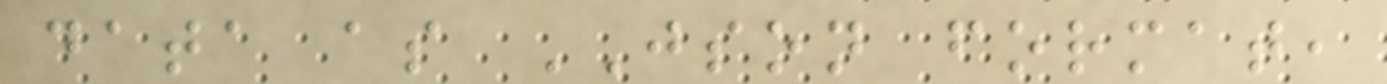data as JSON format,
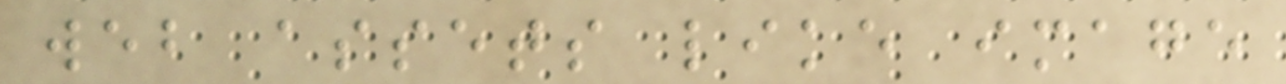web assets like image
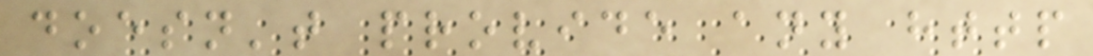doesn't provide any http
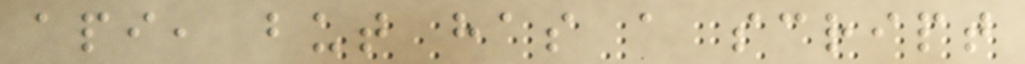api, but has a script
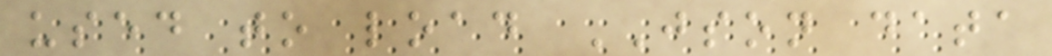used to load JSON data
